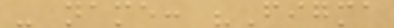- name: "Figma
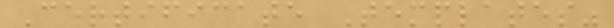Certificate Templates"
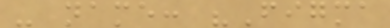- name: "Figma
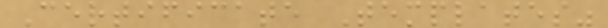Certificate Templates"
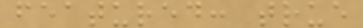featured: true
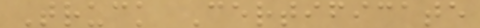Truck Certificate
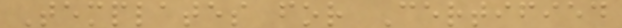Templates for Certified
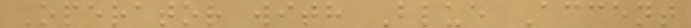Operator with Blue Accent
